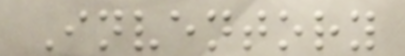Inventory
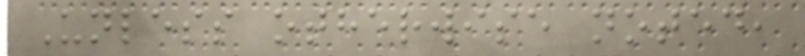Unless otherwise noted,
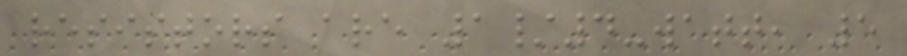resistors are 1/4-watt, 5
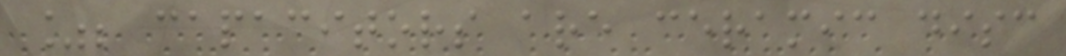%; capacitors are ceramic disc
